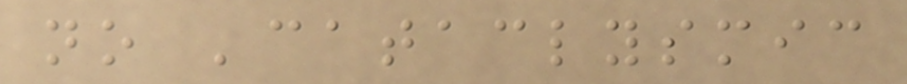no 'cataclysmic
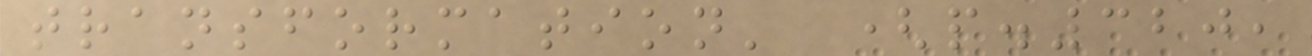transformation' (p.320,
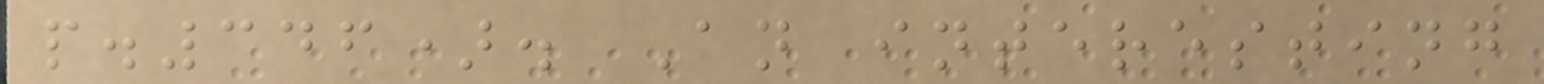p.346). An interesting
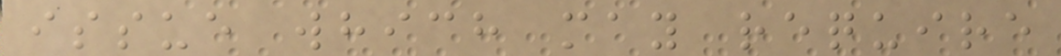issue which may require
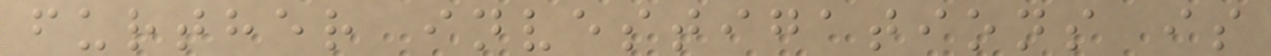further investigations is
